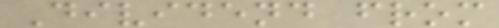Dividend from
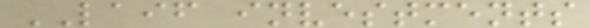LAIF investments
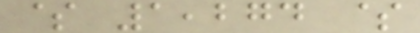$ 1,274 $
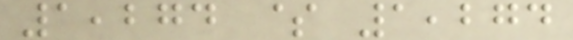1,274 $ 1,274
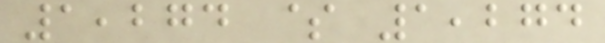1,274 $ 1,274
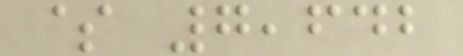$ 7,642
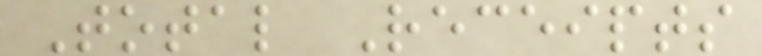Total Receipts
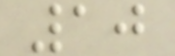10
